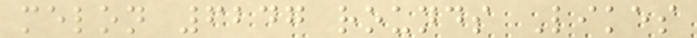melon 6247 rounds Likes
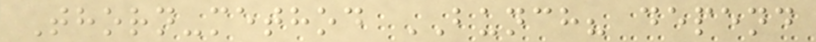Thorn-method BUNCH? depend
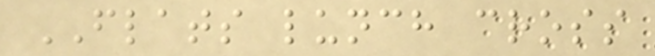FLATS lunch cross
